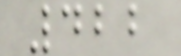422
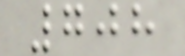708
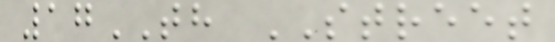17TH STREET
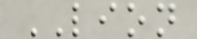LION
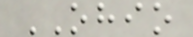OHIO
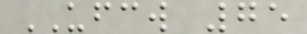UFCW 75
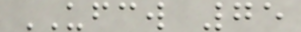UFCW 75
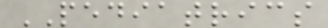PEDIATRICS
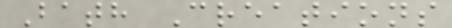Bath Creations
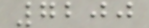7200
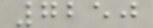7250
